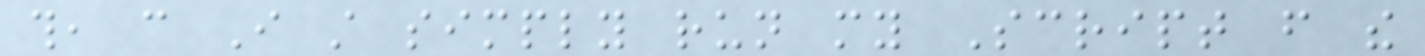this, can I still simply run my Script from the
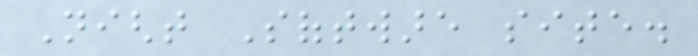Night Software site.
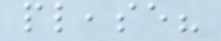please?
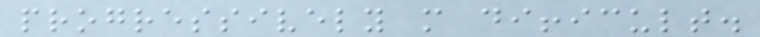progressively more difficult.
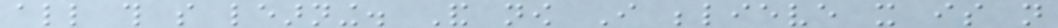all this so learning. And now I believe it is not
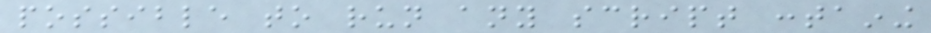possible to run any script containing
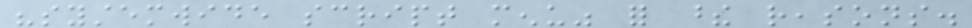"systemwide script menu" for these reasons.
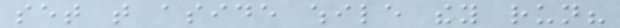set that aside while they run?
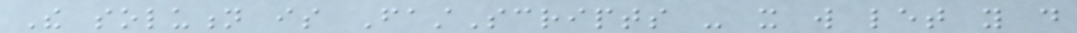The solution is FastScripts - it will let you do
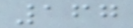167
